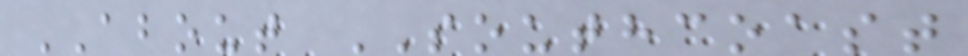ABOUT SOUTHCOAST
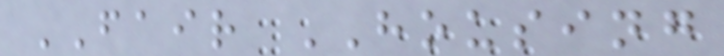FAIR HOUSING
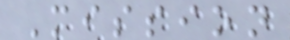Mission
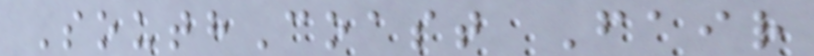SouthCoast Fair
